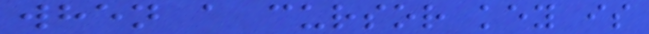when a cursor key is
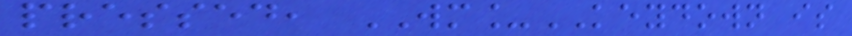pressed, WM_KEYDOWN is
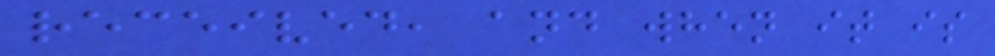received, and when it is
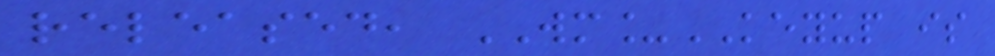released, WM_KEYUP is
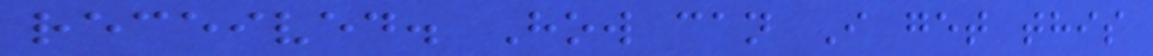received. How can I get this
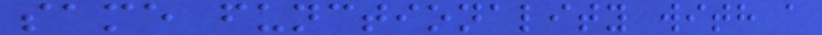same functionality with a
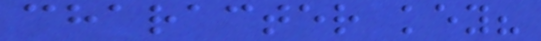character key?
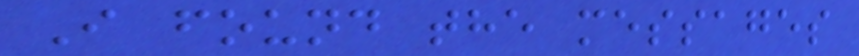I found the messages
